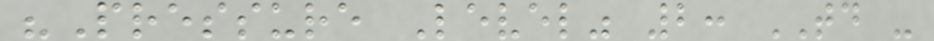"Pressure Level" 2: TD -
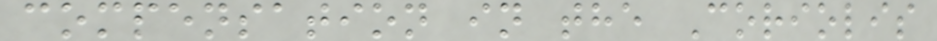compensation in the Coriolis
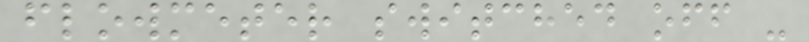flowmeter switched off -
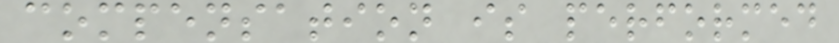compensation is performed
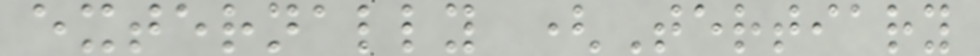externally (Tertiary
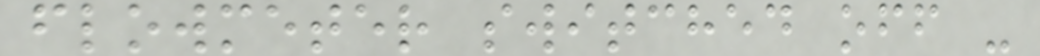flowmeter switched off -
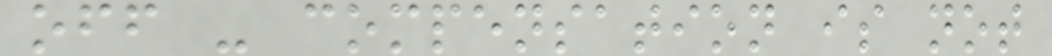off - compensation is not
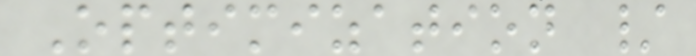Optimization /
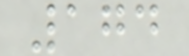174
